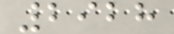2928
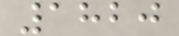1820
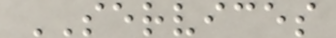SERVICES
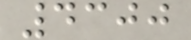4300
